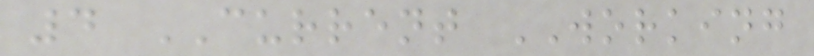4 CURRENT WORKING
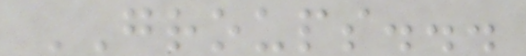GROUPS...
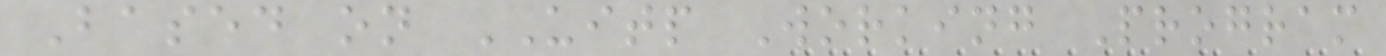Based on UITP Working Program
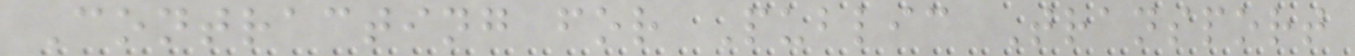Contracting for Public Transport
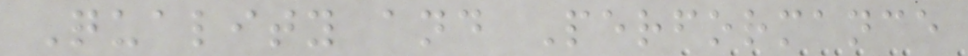Quality and Performance
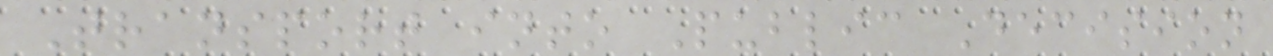Transport into Public Decision
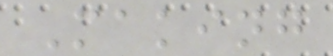Making
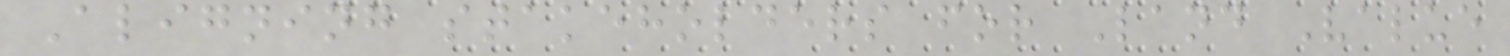Aligning stakeholders for Land Value
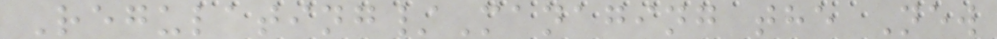Regulating/Managing the New
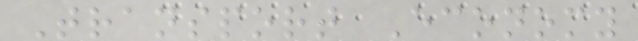Transport Economy
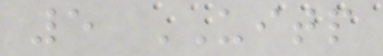5 UITP
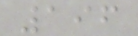196
